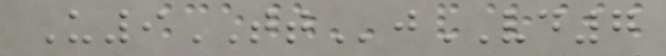U9TTjVD7
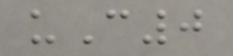uC0
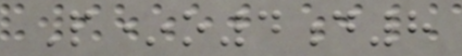P*o4d8
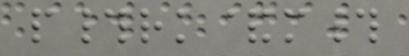p#rk&m#
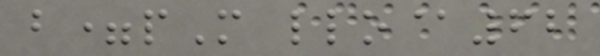b=pM llo@62
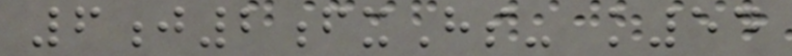6j2fxHs- k54
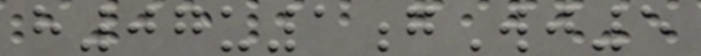h07u1gWj5
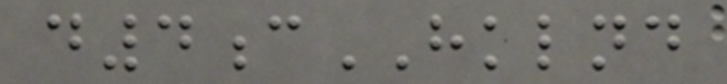d4cHKLND
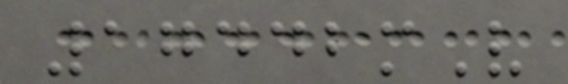17442mV
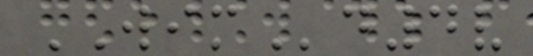WIMd4v
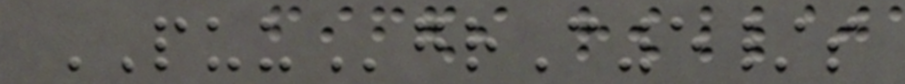PUUgrC5/s
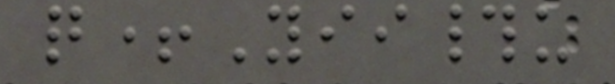q+Yii#u
